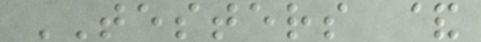TESTERS &
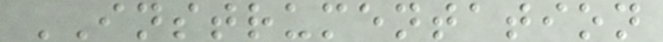INSTRUMENTATION
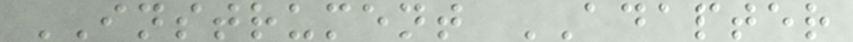INSTRUMENT ADAPTER
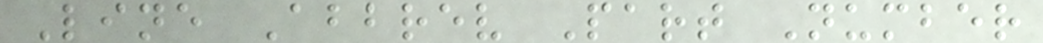Line Abbrev Part Number
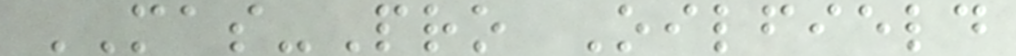MAS-Pro Oilfield
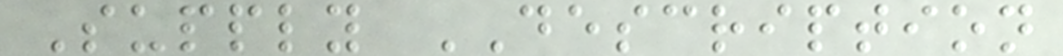Supply DESCRIPTION
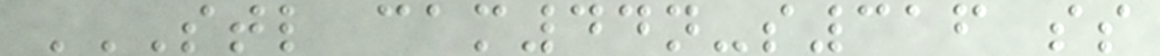STL CAM44N-S316 SS
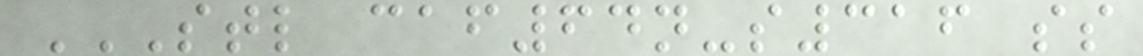STL CAF64N-S316 SS
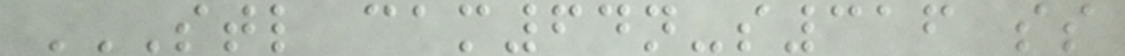STL CAM64N-S316 SS
